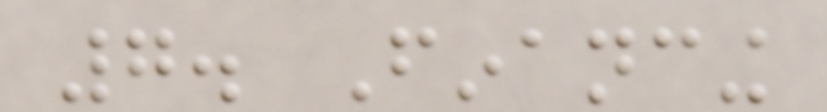7. Financing
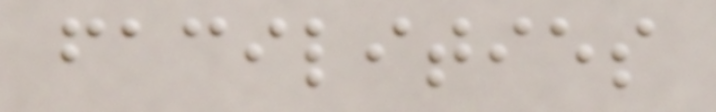facilities
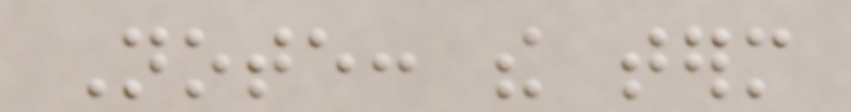Note: the term
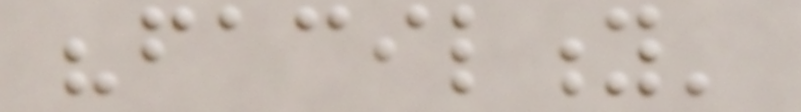"facility'
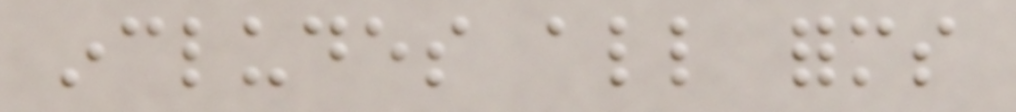includes all forms
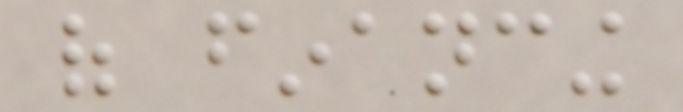of financing
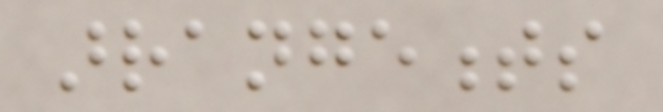arrangements
